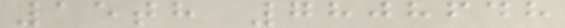15th 7808648
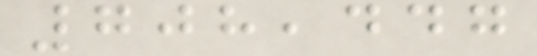708,447
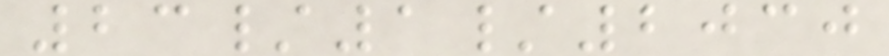23/1/2030
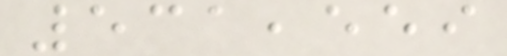531,559
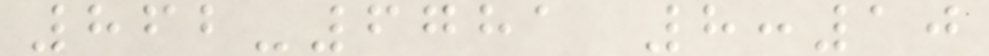862-6781 8:10
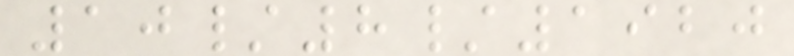10/8/1920
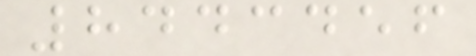8443456
